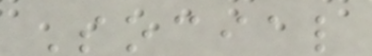Social
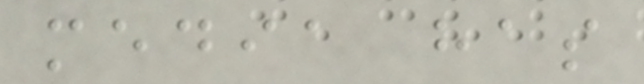media has
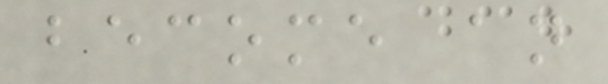become an
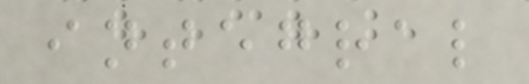integral
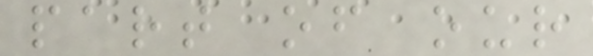part of our
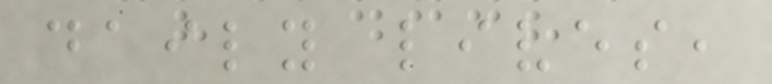daily lives,
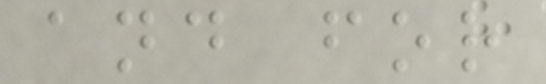and for
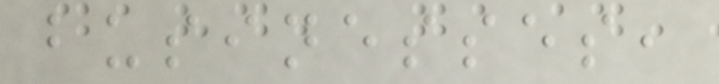businesses,
